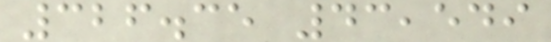326.35 43,549
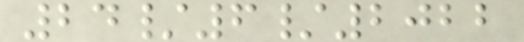24/6/2022
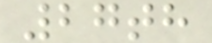27th
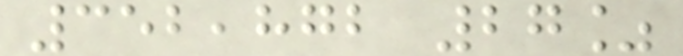352,872 27%
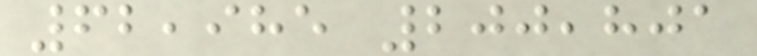62,985 200,801
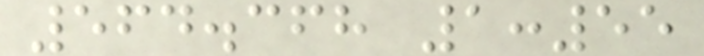564.368 1:55
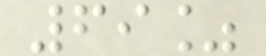69%
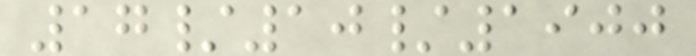17/10/1900
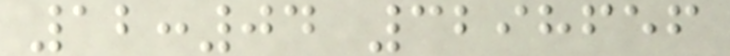12:04 3298656
